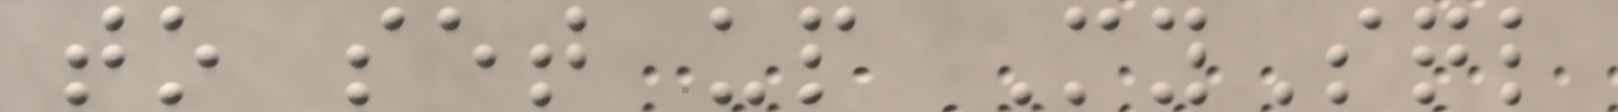to set up MySql
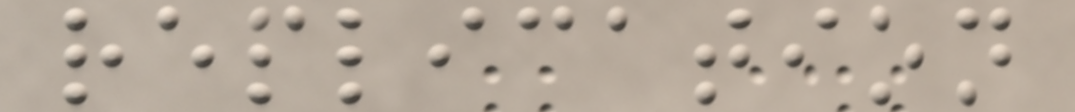replication
